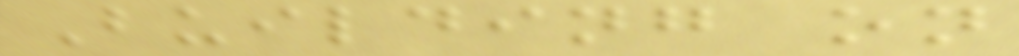Building on
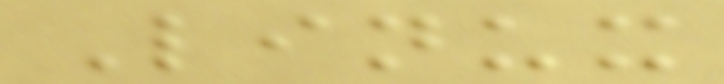Linux
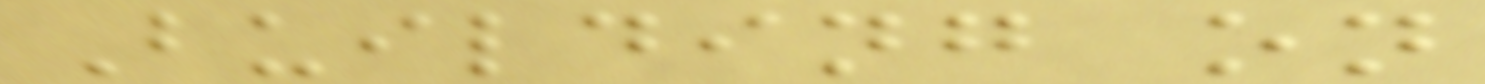Building on
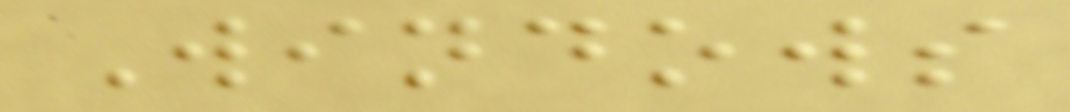Windows
